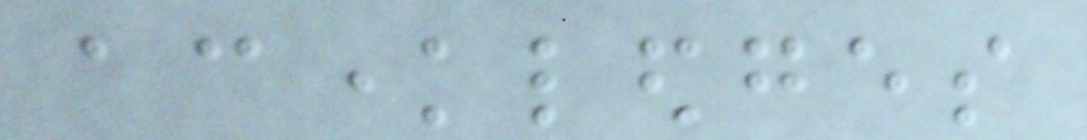acknowledges
